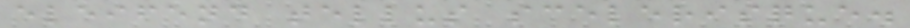eleifend tellus scelerisque.
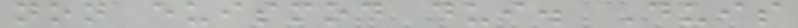non euismod dui. Duis
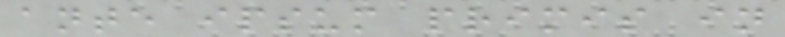ante ipsum primis in
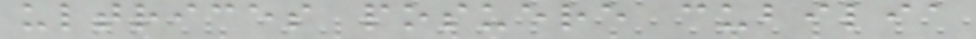ultrices posuere cubilia
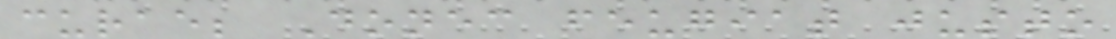curae; Donec feugiat justo
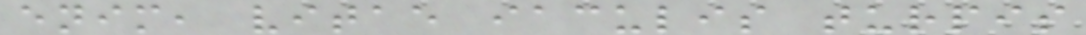enim, vitae iaculis turpis
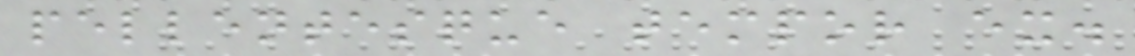pellentesque tempor ex.
